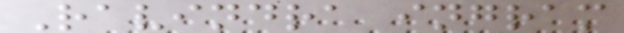Ravindra ingram
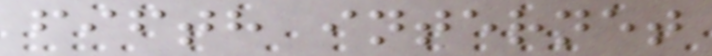fifth internet
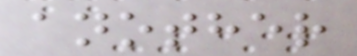another
